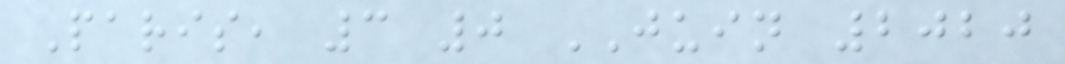Paris, 3 0 JUIN 2020
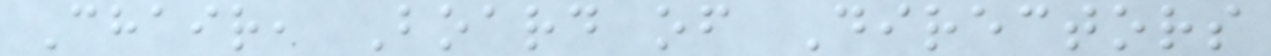Chair, Board of Directors
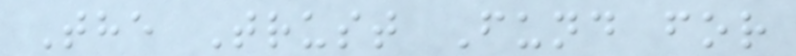The Trust Fund for
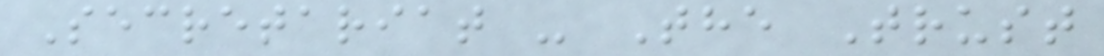Secretariat - The Trust
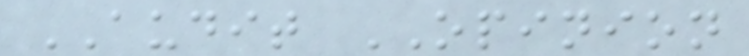AUDIT OPINION
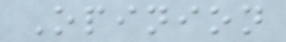Opinion
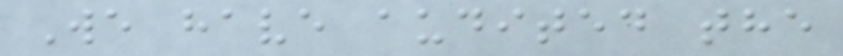We have audited the
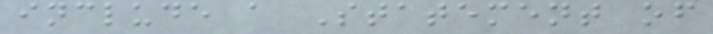include a Statement of
